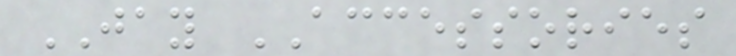JAY ACCESSORIES
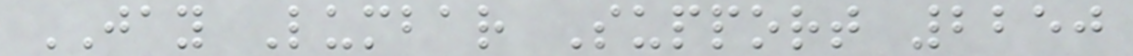JAY Lumbar Support 2250
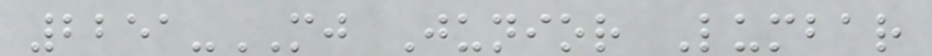2251-MJ Junior Lumbar
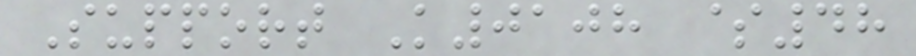Support K0108 $48
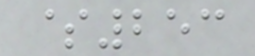$253
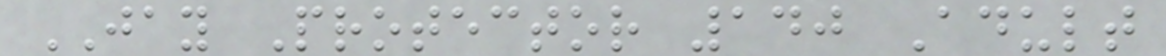JAY Protector 140 Adult
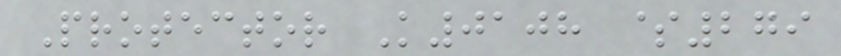Protector K0108 $279
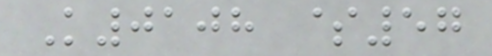K0108 $57
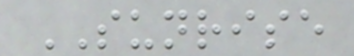SUNRISE
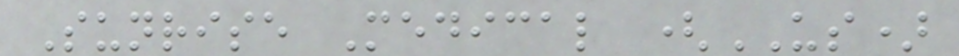Sunrise Medical (US)
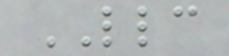LLC
